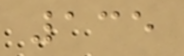135
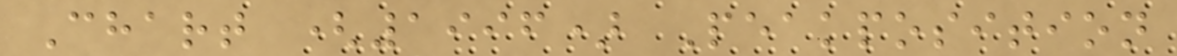Chart (1996) Peakposition
